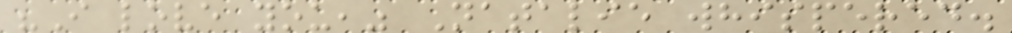"I love you," Natalie whispered.
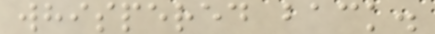whispered back.
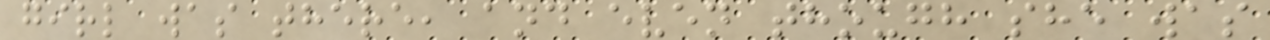girl was there, and even though she was
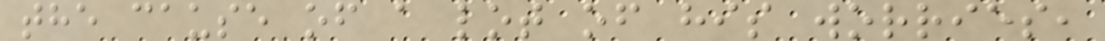the cause of a lot of his worries,
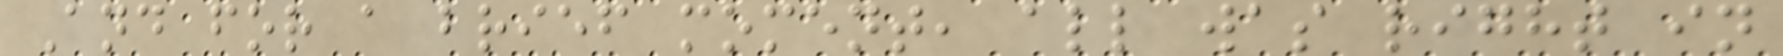And for a brief moment, all was right in
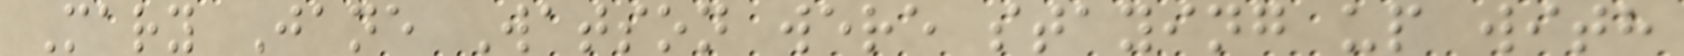Mary Jane Watson were staying up with
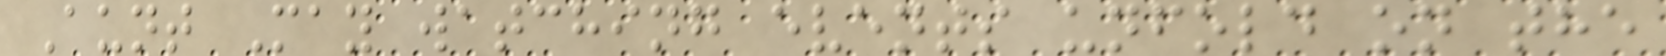Aunt May watching events unfold on the
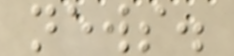news.
